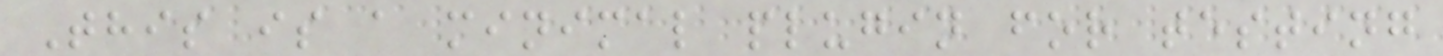This is a minimal plugin for testing
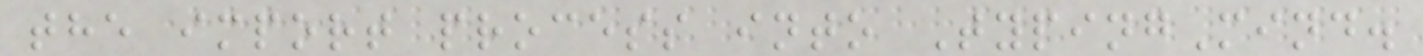the import process into TypingMind.
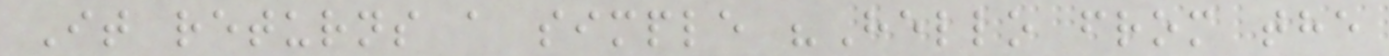It returns a simple "Hello from the
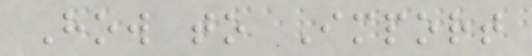How to Import
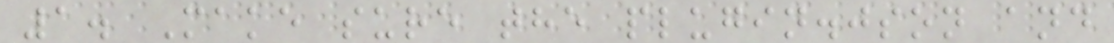1. Make sure the plugin.json and
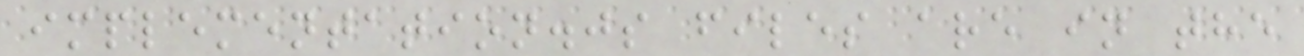implementation.js files are in the
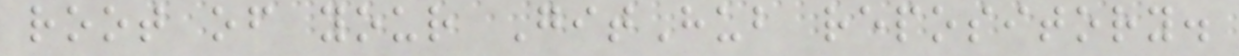root of your GitHub repository.
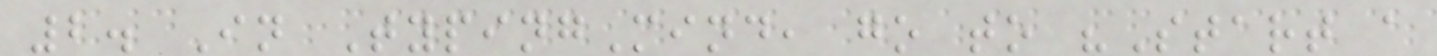2. In TypingMind, go to "Start a
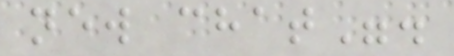new chat".
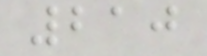210
